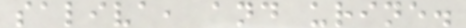saliva, and urine.
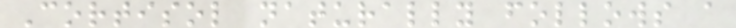Cortisol naturally follows a
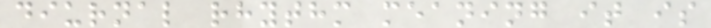diurnal rhythm meaning it is
